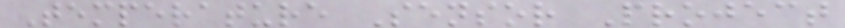Temperature Sensor Project
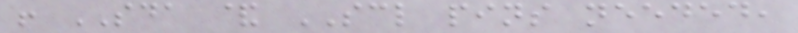! SDA & SCL pins needed,
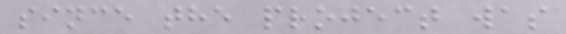since the project was
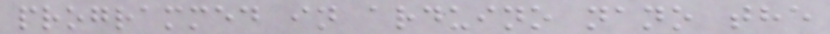programmed in arduino nano the
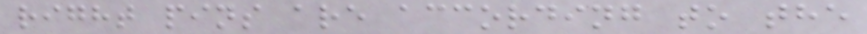right pins are according to the
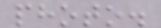photo.
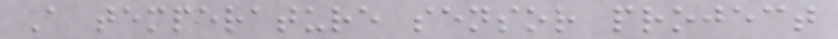A temperature sensor project
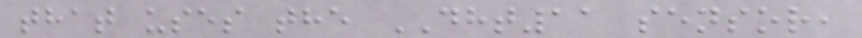that uses the DHT11 sensor,
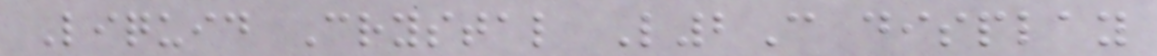Liquid Crystal L2C display
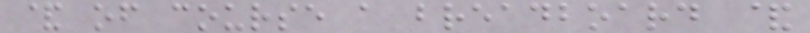& of course a breadboard &
